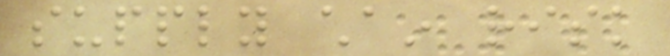supply chain risk
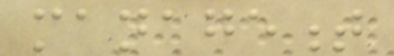management
